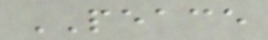PEACE
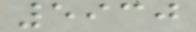5930
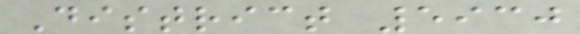District 5930
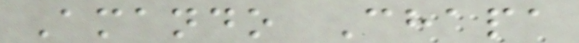Amando Chapa
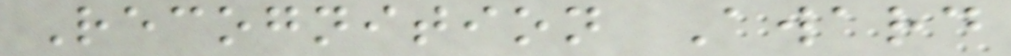Recognition Award
